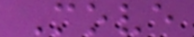Move
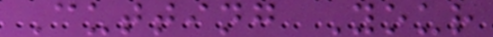Cutting Your
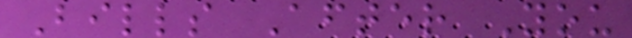Bills After You
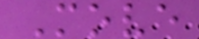Move
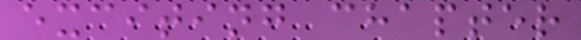exciting chapter
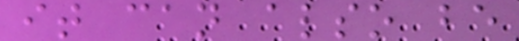it can also be
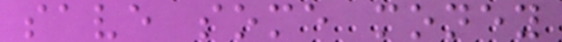save some money
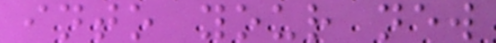into your new
